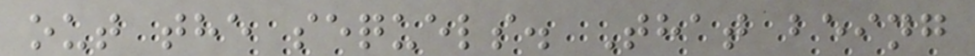out the sequels. That being
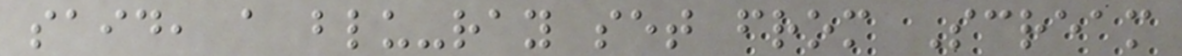said, a blu-ray set from Scream
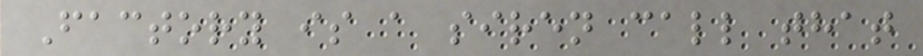Factory is a siren call that
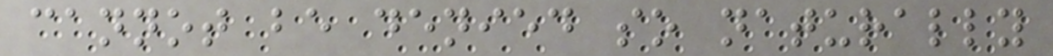cannot be denied so naturally
